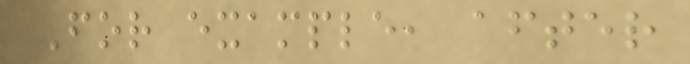For example, after
